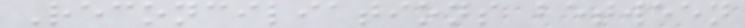Reconciliations between
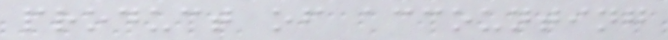product of accounting
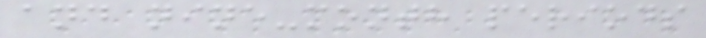and nine-month periods
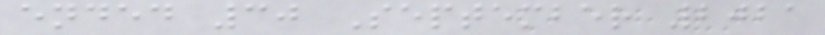ended 30 September 2021
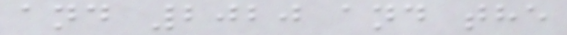and 2020 and the
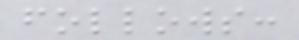follows:
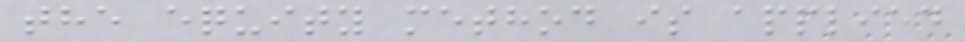the equity method is applied
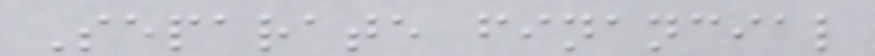Separate financial
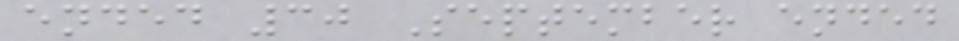ended 30 September ended
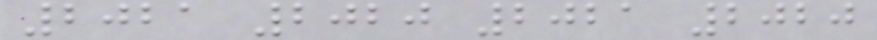2021 2020 2021 2020
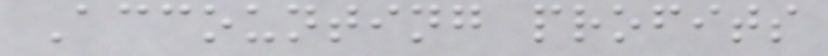Accounting profits
